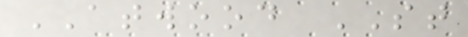ATWOOD ST
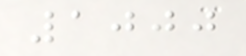1000
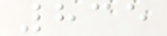835
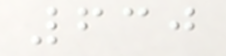630
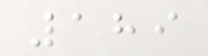189
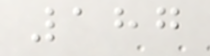187
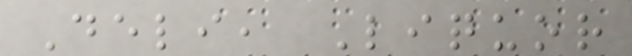Deli, Liquor
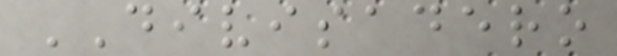DIVISADERO
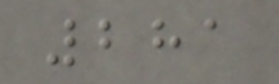281
